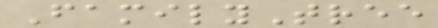FamilyTree
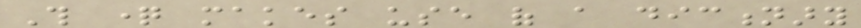This question makes use of a dictionary
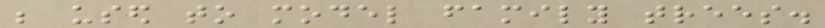be used to model family trees.
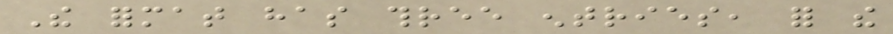The format has three entries, for the
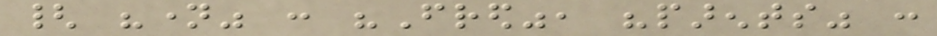{ "name" : "Fred", "parents" :
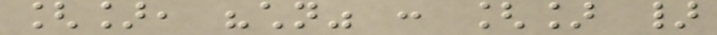[], "children" : [] }
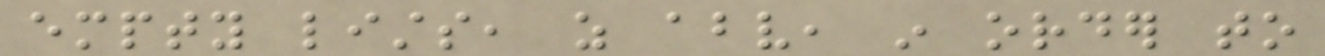empty lists, as above, in order to
